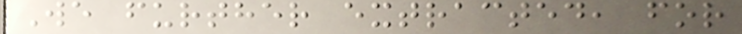We further extracted, for
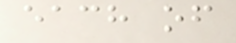each of
